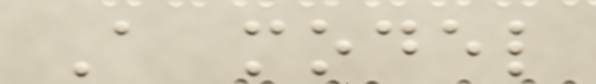A model
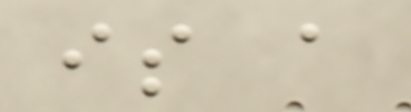is a
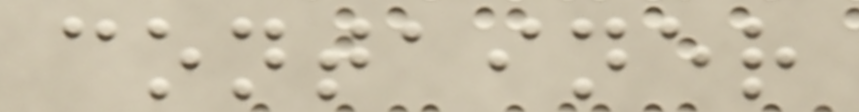container
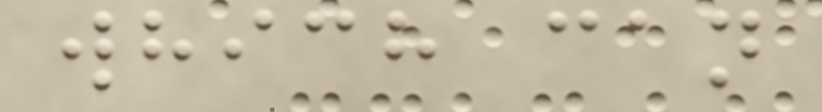which can
